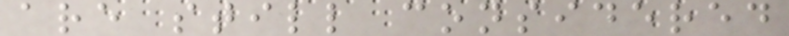are still considered
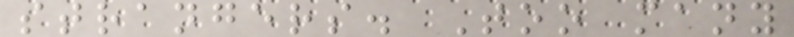strangers. Too many
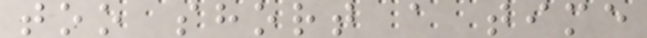too short a time
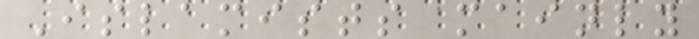Islamists mainly
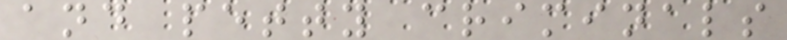and petty criminals
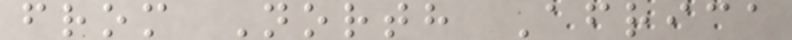from North Africa
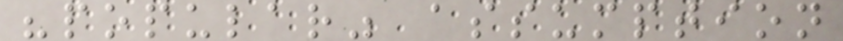"popular" assumption
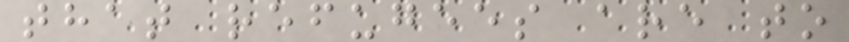that refugees are to
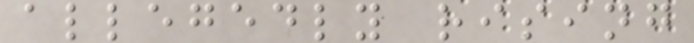allegedly rising
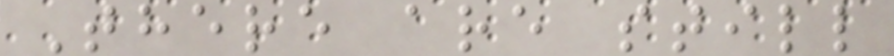There are still
